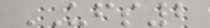UFS2
